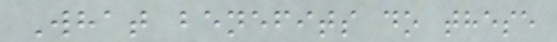What benefits do these
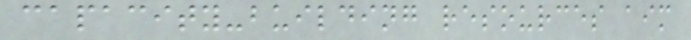capacity-building resources aim
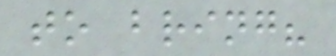to bring?
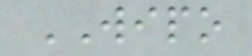WIPO
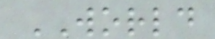WORLD
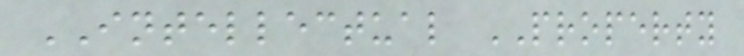INTELLECTUAL PROPERTY
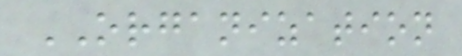ORGANIZATION
